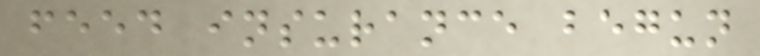feed insurance begun
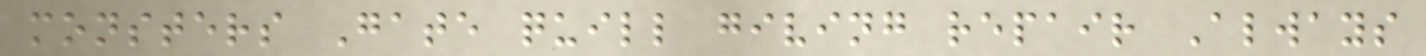monsters Gate quill giving repair Always
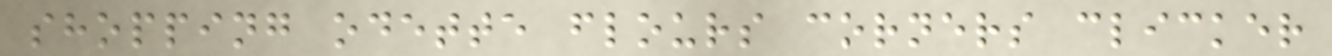shopping odette flours corners clicker
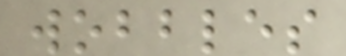wobbles
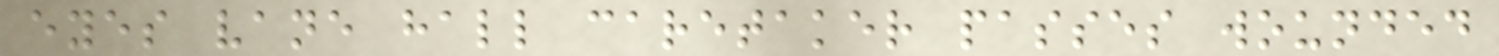eyes vane hall caretaker passes wounded
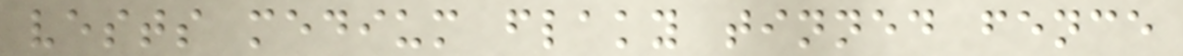vests medium flaky tinned fence
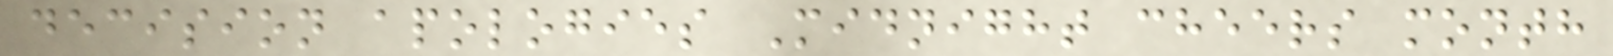decision apologies Midnight cheers month
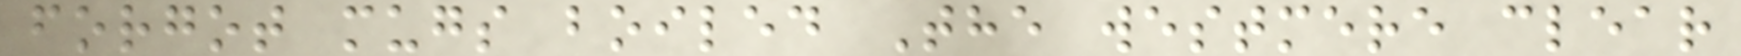forgot mugs boiled The westmere clear
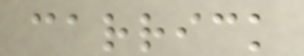carrick
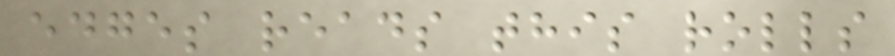edges reads this rolls
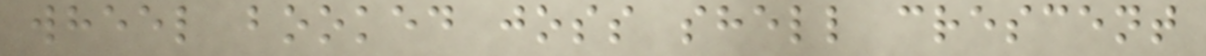wheel booked joss shell crescent
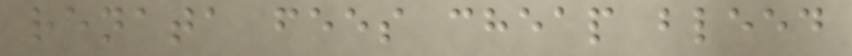renata fees cheap bleed
